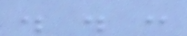. . :
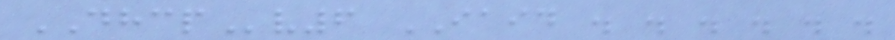DHCPv6 IAID . . . . . .
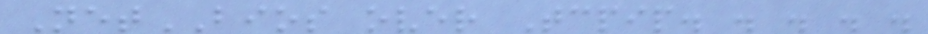NetBIOS over Tcpip. . . . .
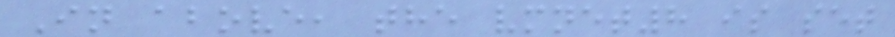In above, the vmnet8 is set
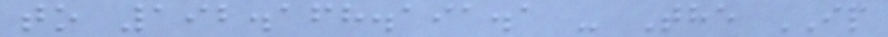to 192.168.191.1 - The IP
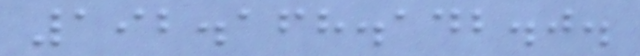192.168.142.0.
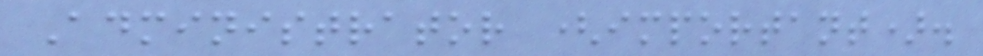Administrator (important).
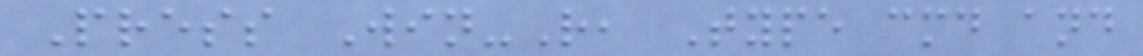Press Win-R, Type cmd and
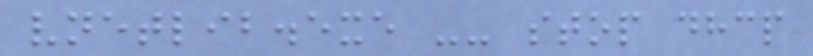vnetlib.exe -- stop dhcp
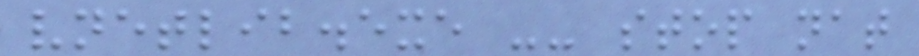vnetlib.exe -- stop nat
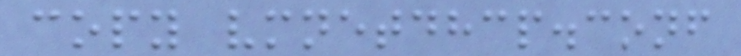copy vmnetdhcp.conf
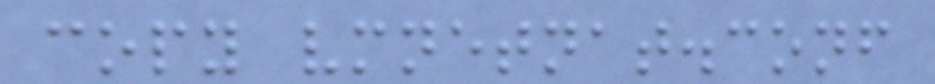copy vmnetnat.conf
